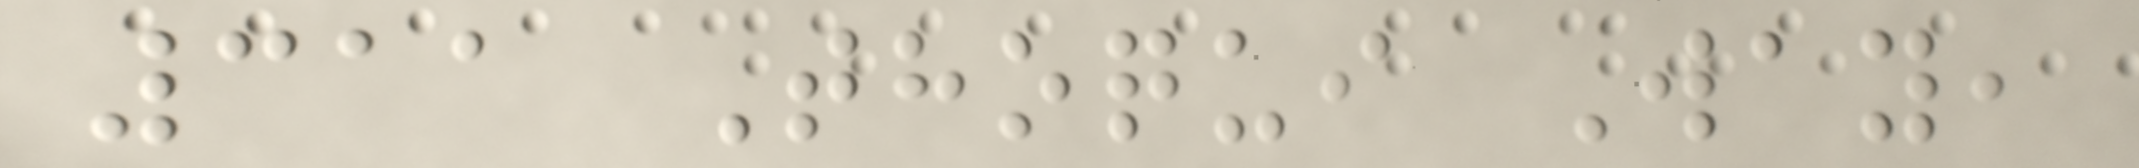311 Thoqui Way,
